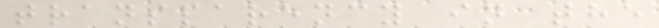transparency in the
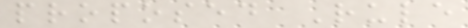proposed Rule
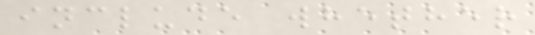include whether
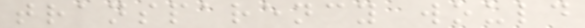transparency would
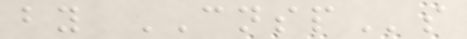by CNSPs
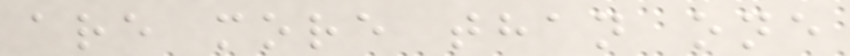are more than one
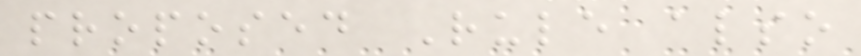proposed Rule also
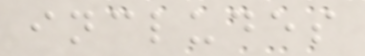includes
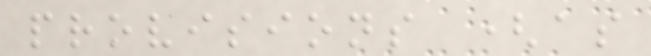provisions (as
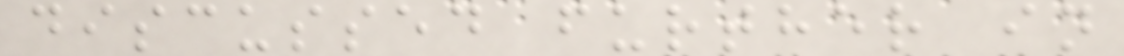discussed further in
